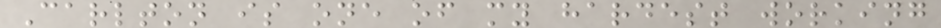Carlton is one of my hardest working
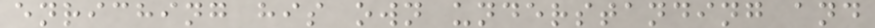enriching his own understanding and
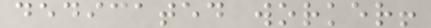dedicated worker!
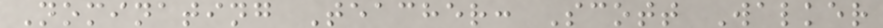Nominating Teacher: Scott Walker
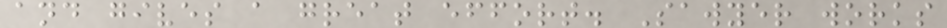and gives a great effort. Sawyer works
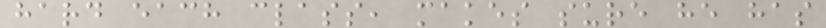hard each class, makes sure he has
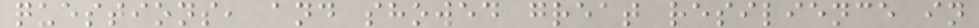questions, and showed great resilience in
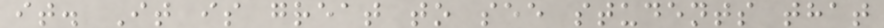it. It is great to see students that
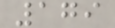179
